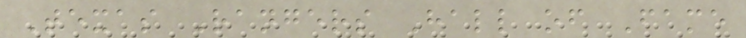Texas Rangers Hall of Fame
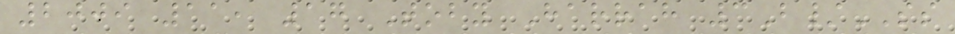2009 11, 17 Toby Harrah 3B/SS
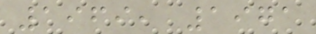1969, 1971
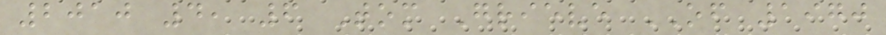2010 4, 6 Tom Grieve OF 1970
